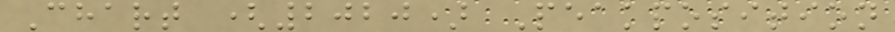Chart (2020) Peakposition
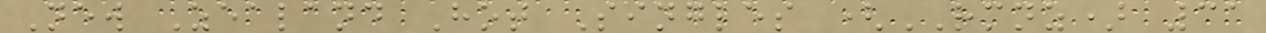New Zealand Hot Singles (RMNZ) 31
